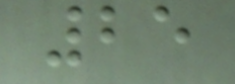25
